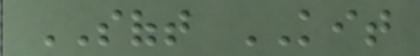SOFT KIT
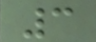3
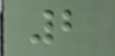2
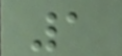1
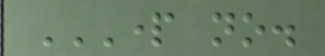PART NO.
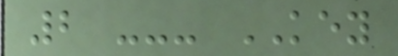2 --- KEY
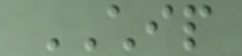CHIP
